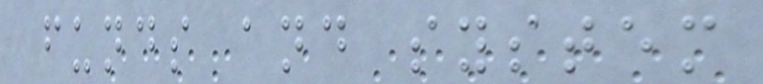funds and system
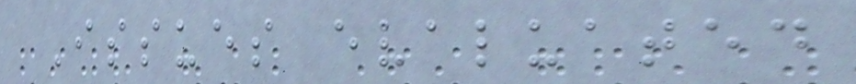Issues evaluated
